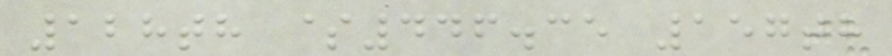128th $446.35 157th
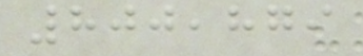800,879
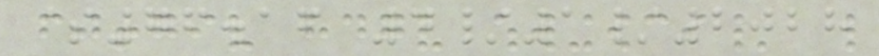$76.16 4/1/2028
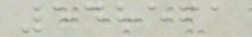548561
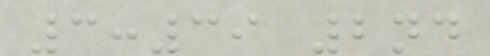3:39 2nd
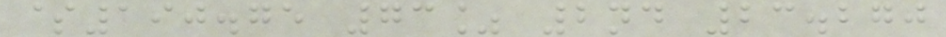$190.75 73% 2nd 23.270
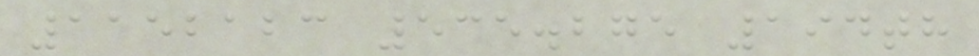1152123 535.275 194th
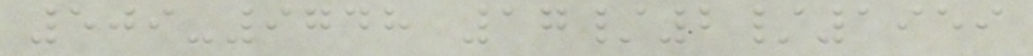509-9748 17/2/1959
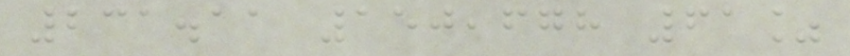231.11 150,678 61%
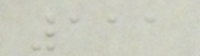111
